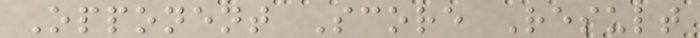Opponent Score Result
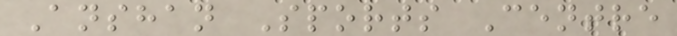Anshan Sports Centre
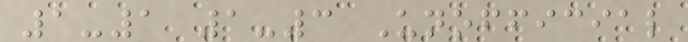1-1 1-3 Unofficial
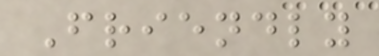Friendly
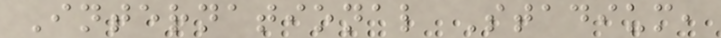International Stadium,
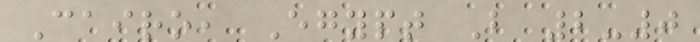Cairo, Egypt B 2-0
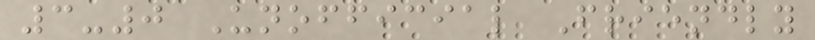3-0 Unofficial Friendly
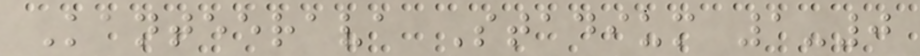Kanteerava Stadium 1-0
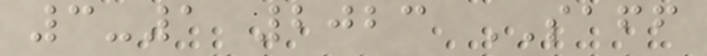3-1 2023 SAFF
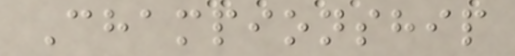Championship
